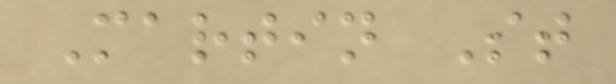Martin St
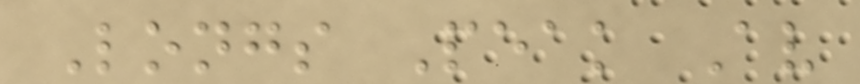Longs Peak Av
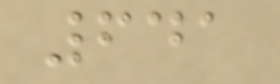641
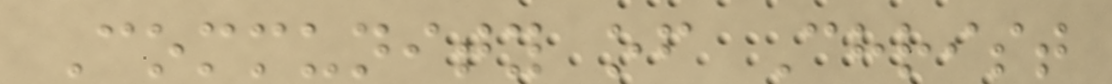Community of Christ
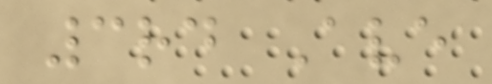3rd Ave
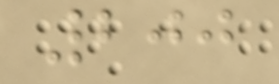200
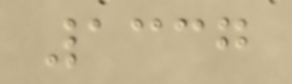1337
